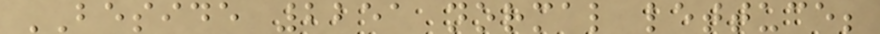BESIDE 2251 normal lettuce;
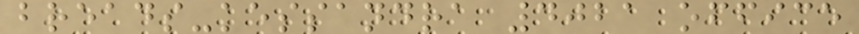breads-kessandra 4021 office
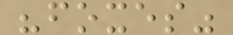"foxes"
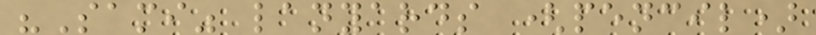"Sami" lanyards (pencil)
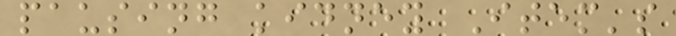pausing kidney Item's
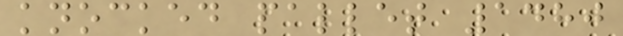knocked pallet 1480
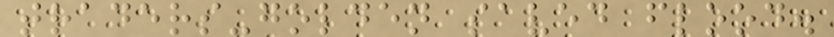traders-golden saved flood.
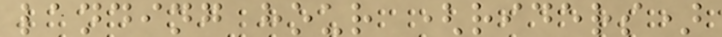landing hour (riders)
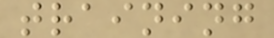training
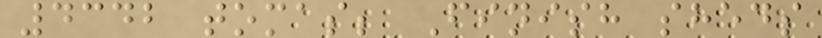4342 tomas; Finish sheds
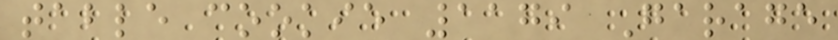table cookie 1179 Garage
